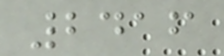2416
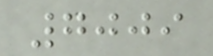7009
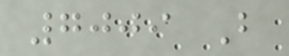7009 B
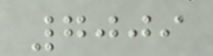7009
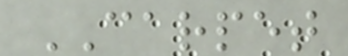CARPET
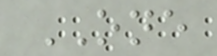ONE
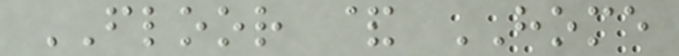FLOOR & HOME
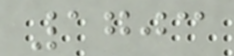1703
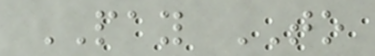PAY TO
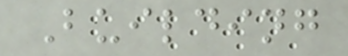Building
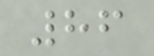86
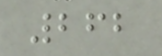262
